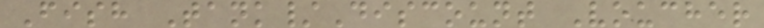Fish Tank/Discount Voucher
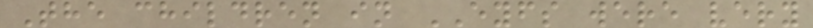The children in EYFS were very
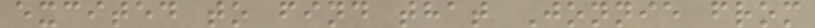excited to find that Jonnie from
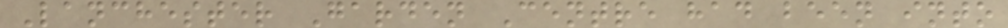Lanchester Garden Centre had been into
